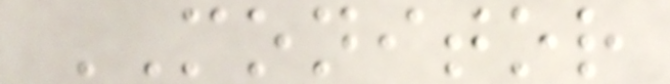MONITOR
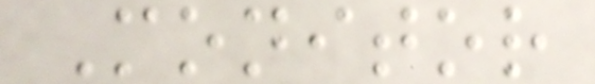Monitor
